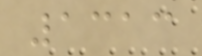1313
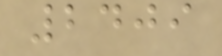2409
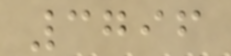3796
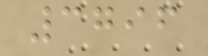3796
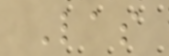Las
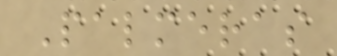Palmeras
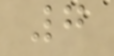7
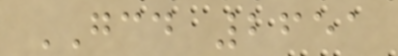GCD 2651
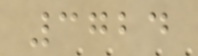3724
